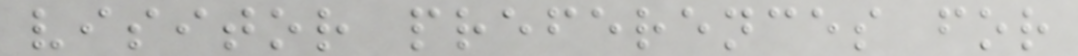visitor preferences for
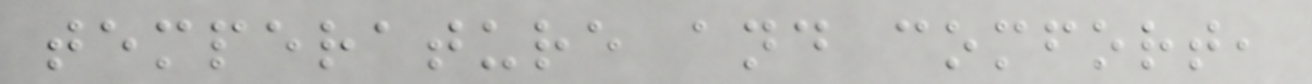temperature and comfort,
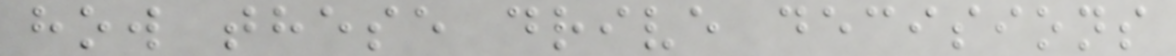how these drive decisions
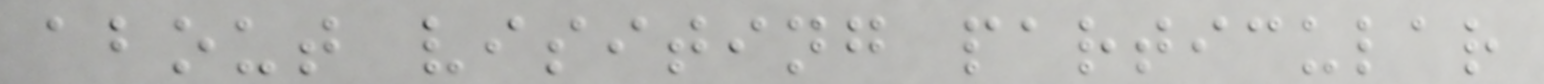about visiting particular
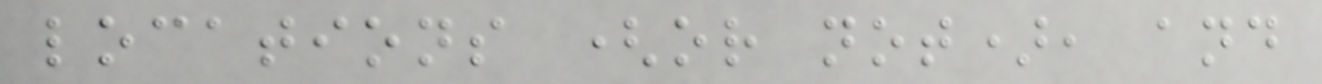locations (or not), and
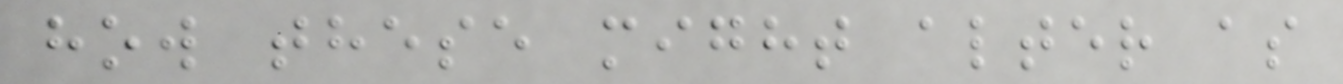how these might alter as
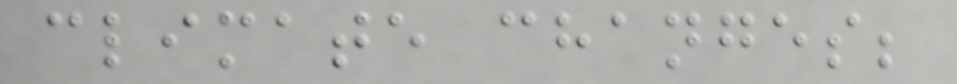climate changes;
